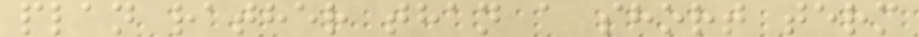plan rather than a short term
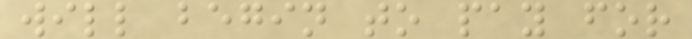will begin to pay for
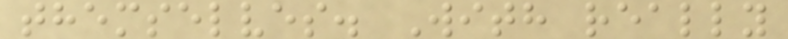themselves. With really
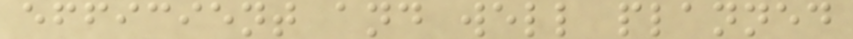efficient and well planned
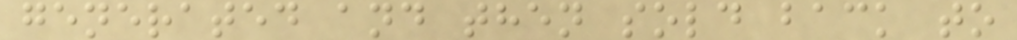generated and then sold back to
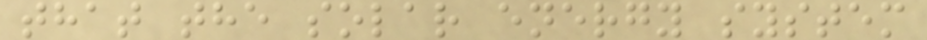that the solar energy system
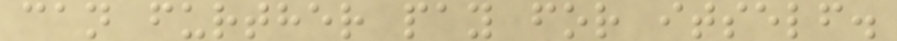can further pay for itself.
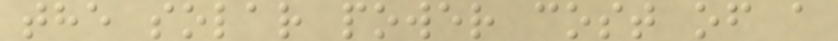the solar power cost of a
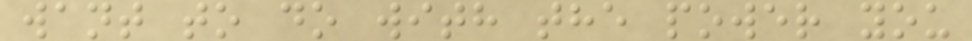want to do with the power you
